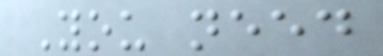You need
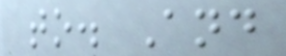to. And
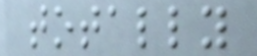totally
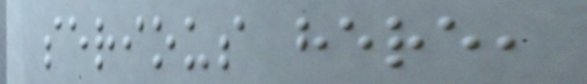serious here,
